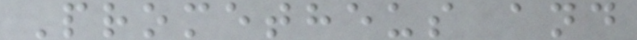Prometheus and
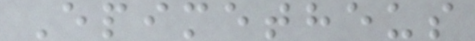Epimetheus
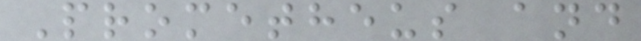Prometheus and
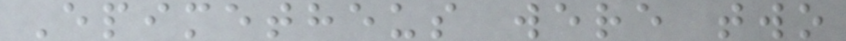Epimetheus were two
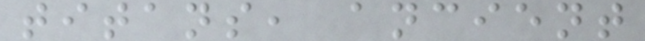titans, ancient
